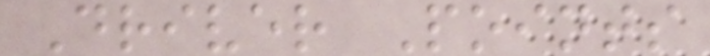Driver Points
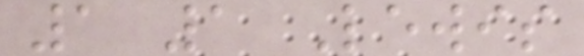1 1 Lewis
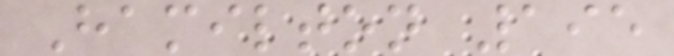Hamilton 195
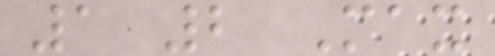1 2 Max
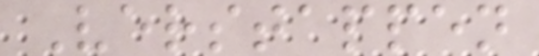Verstappen
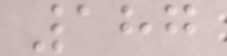187
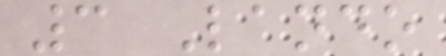3 Lando
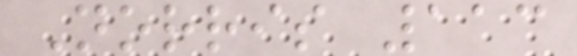Norris 113
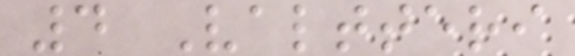4 Valtteri
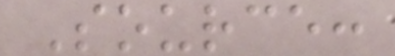Source:
